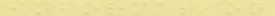information
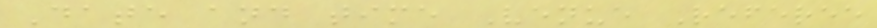Date and time Venue Referee
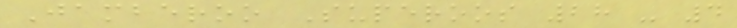Jamberoo Superoos 28 - 4
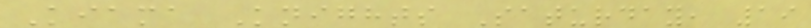Kiama Knights Saturday, 19
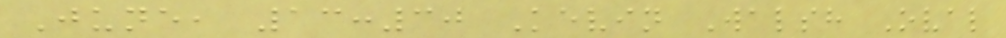June, 13:30 Kevin Walsh Oval
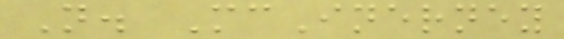N. McInerney
